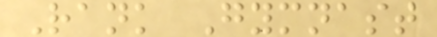Rank Gymnast
